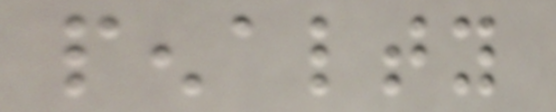penalty
